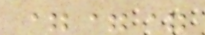===
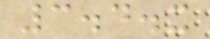3.4.x
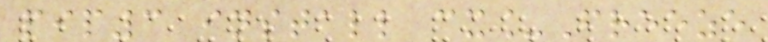pip3 install cx_Freeze
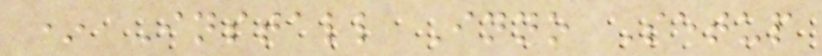* Install Inno Setup
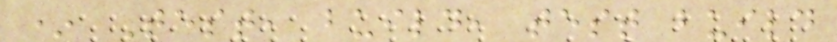* Test, build, test build
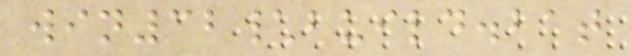win32\build.bat
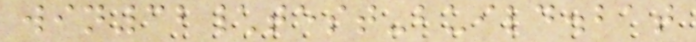win32\test-build.bat
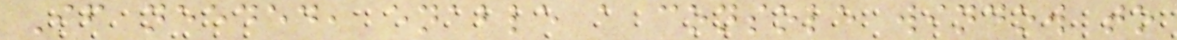If needed, enable a console window to
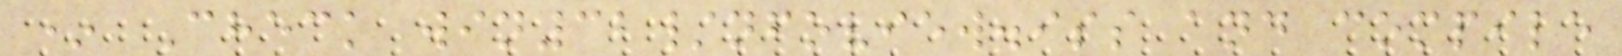* Check win32/nfoview.iss and compile
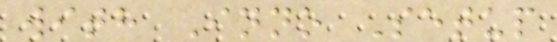with Inno Setup
